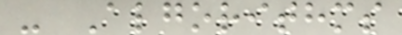- Algorithms
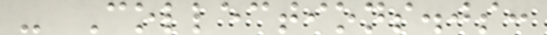- Collections.js:
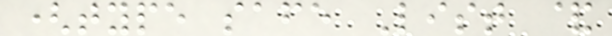(type safe List &
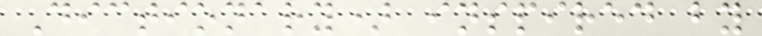Dictionary) inspired by
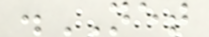.NET
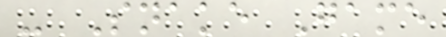- Snake Game
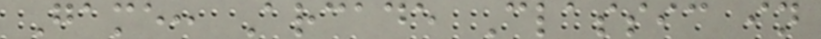Game: Arcade Classic in
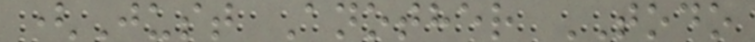(Just Another TODO
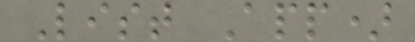List App)
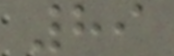89
